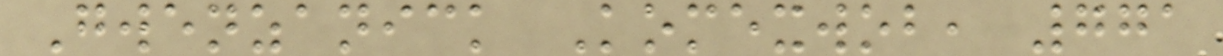Gwenzanick Komexwob, 771
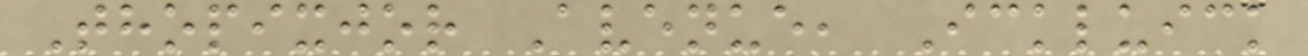Thopixjor Avenue, Ickluick
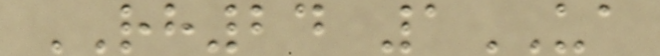RH24 1UA
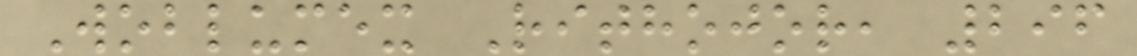Woblumex Rithojor, 296
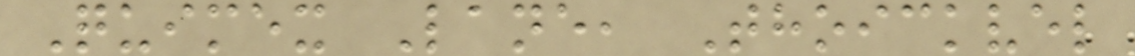Quimex Lane, Thoickvel
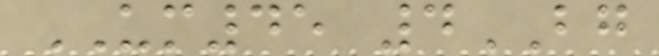UM45 4BG
